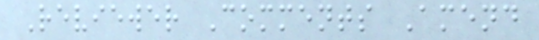Reviewer Comments Amend
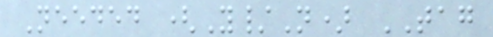Needed (Y/N) TAG
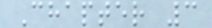Chapter 3
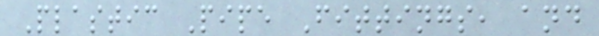Plastic Pipe Fittings, and
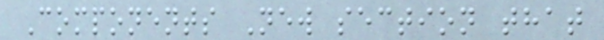Components New section that
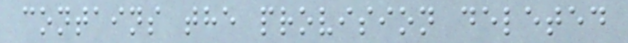contains the provision deleted
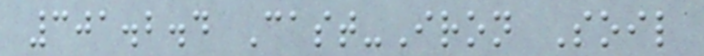301.2.4 Cast-Iron Soil
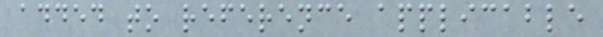added to reference applicable
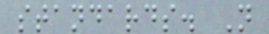standards. N
